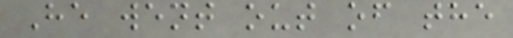He went out of the
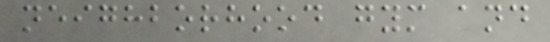neighborhood gym and
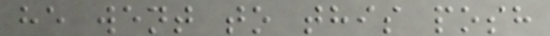he went to this posh
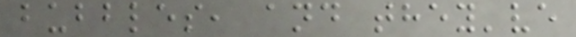bubbles, and they've
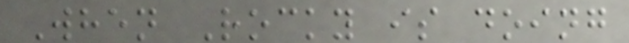When Rocky is doing
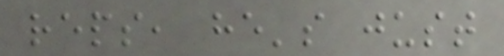reps, he's just
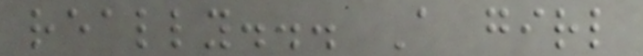really... A girl
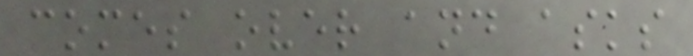comes over and asks
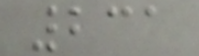231
